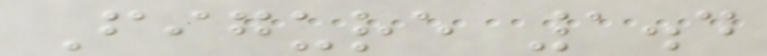Figure 1.4
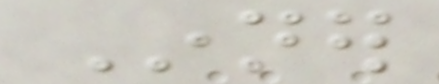Inner
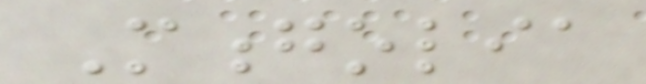Mongolia
